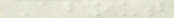About
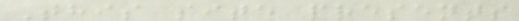This site presents
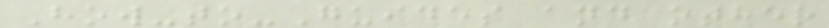How-to-Guides and other
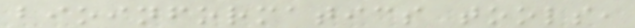bioinformatics tools,
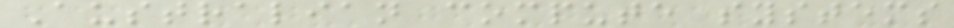Australian compute systems
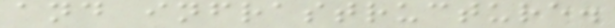and infrastructure.
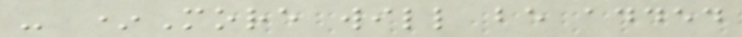- *More will be added
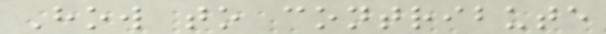How to contribute
